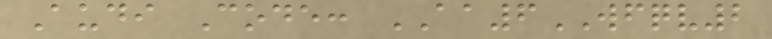Audi Code: AA6WFQV2
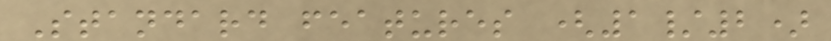Standard features (1/2)
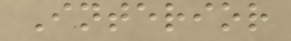Interior
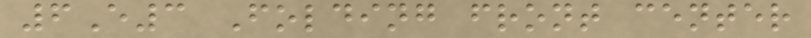6E3 Folding front center
